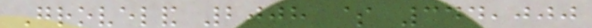Groveland 2008 $ 344,000
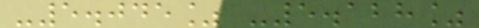-5.045% -5.128%
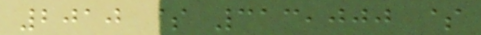2010 $ 313,000 $
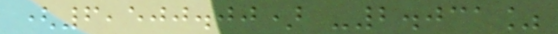(6,500.00) -2.031%
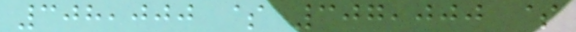308,000 $ 307,000 $
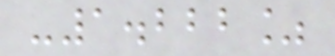-1.222%
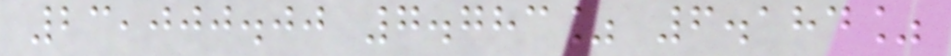23,000.00 7.783% 6.184%
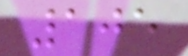105
